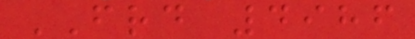FRD 4986
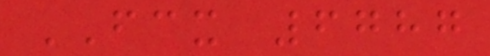FCX 6787
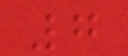7
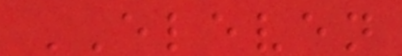ELEVEN
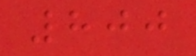800
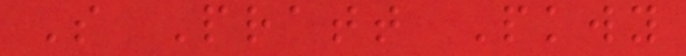S Pratt Pkwy
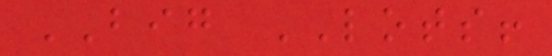BIG LOTS!
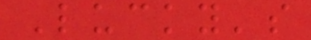Lucky's
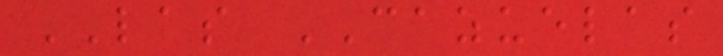LAS CAZUELAS
